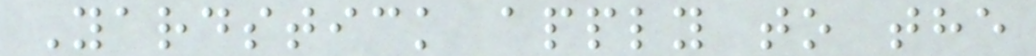Yardstick apply to the
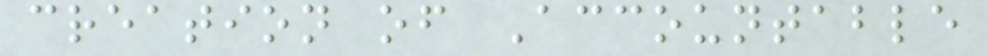creation of Accountable
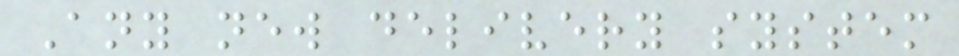Any new delivery system
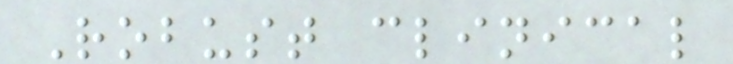Robust clinical
